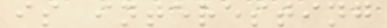is interesting
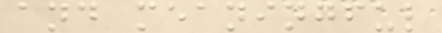and meaningful
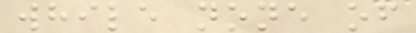while none of
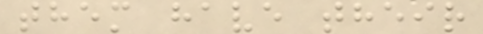them have their
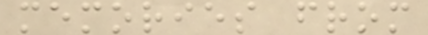memories from
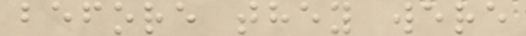before they were
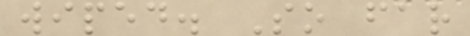wiped. So far
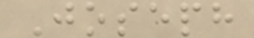Joseph
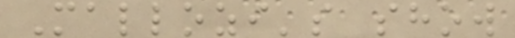Mallozi's show
